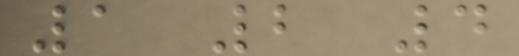1 2 4
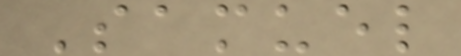Samuel
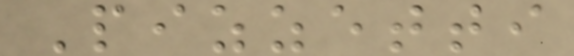Pizzetti
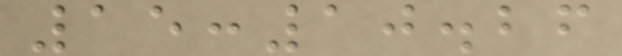15:10.26
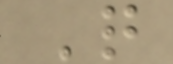Q
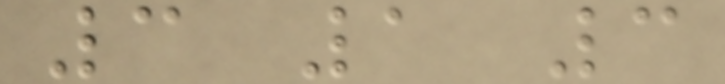3 1 3
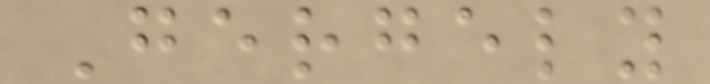Gergely
